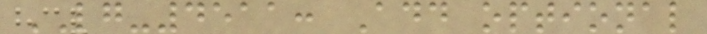LG-4511: Add optional
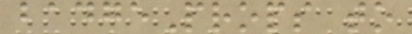badgeProps to
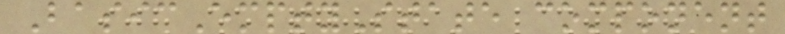BasicEmptyState component
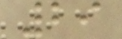29
